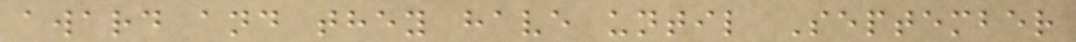award and they have until September
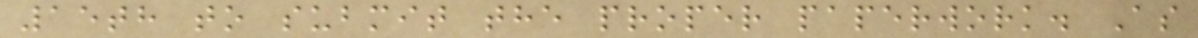15th to submit the proper paperwork. As
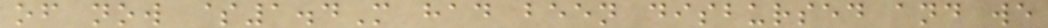of now $1.4M had been disbursed and we
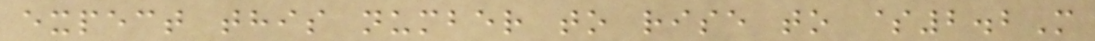expect this number to rise to $2.2M
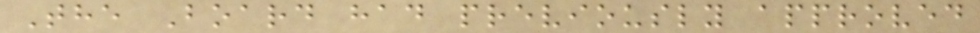The Board had previously approved
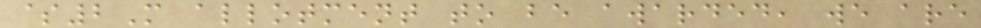$2M allotment to be awarded, we are
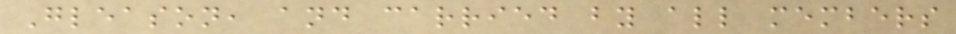Gleason, and carried by all members
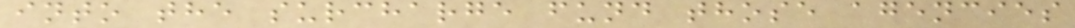into the surcharge fund those agencies
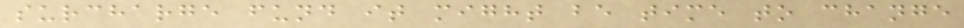surcharge fund it might be time to change
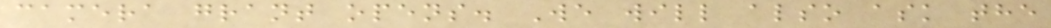camera grant opens. We will also ask the
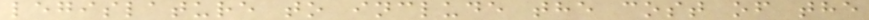legislature to include the cost of the
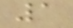1
